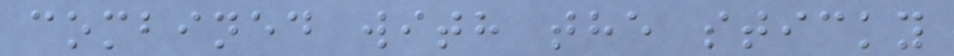combined with the sticky
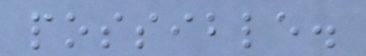possible.
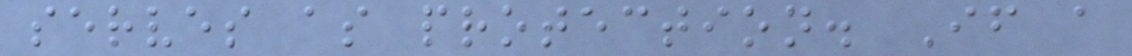serves as protection. If a
